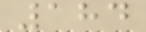184
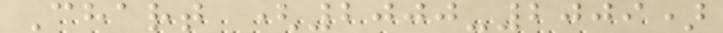Chart (2000-2009)
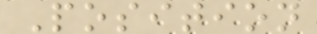Position
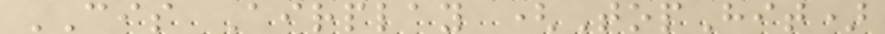CIS Airplay (TopHit)
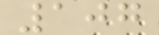107
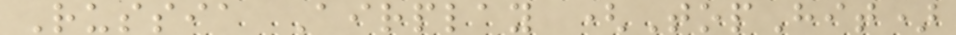Russia Airplay (TopHit)
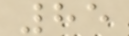85
